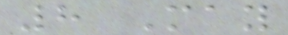8 May
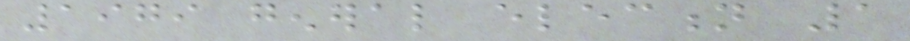1979 general election 1
